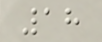18
